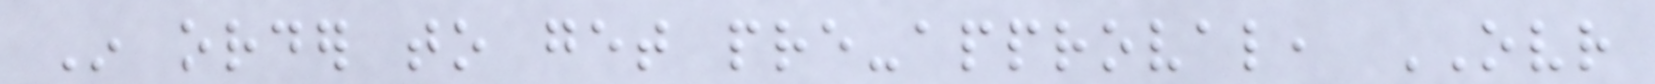In order to get pre-approval, OVR
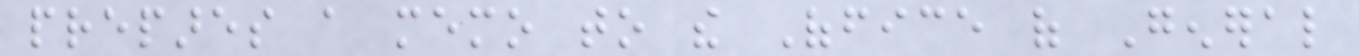prepares a memo to the Office of General
